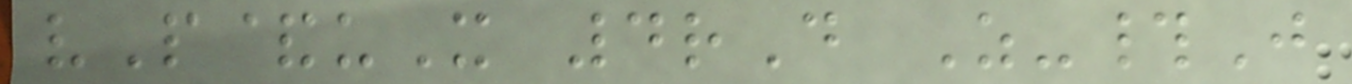vP&uX 4rD Z-#J
